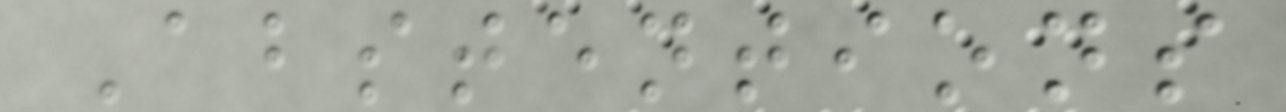Abstentions
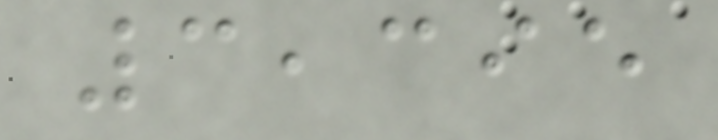3,395
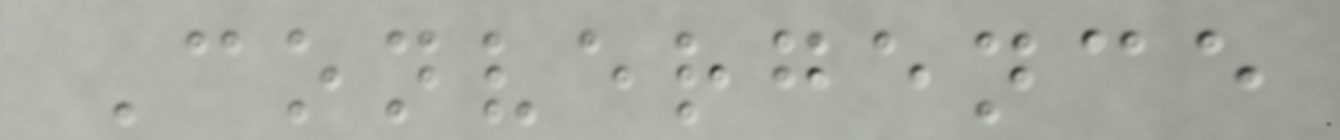Convergence
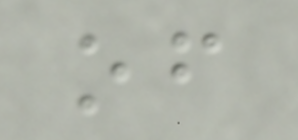of
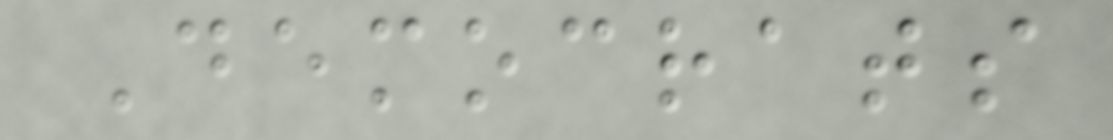Democrats
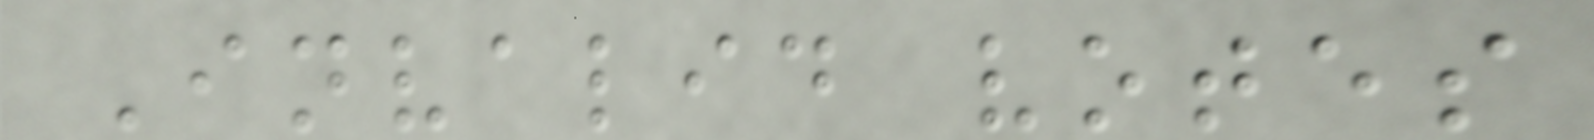Invalid votes
